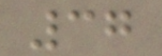37
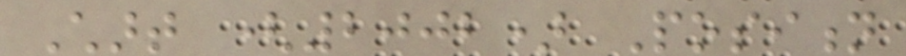Chart (2002) Position
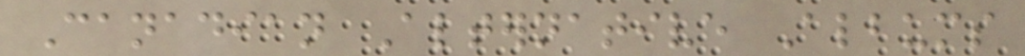Canadian Alternative Albums
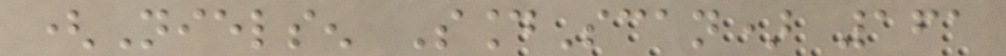(Nielsen SoundScan) 161
